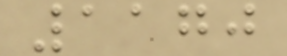1170
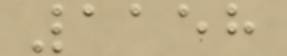1158
